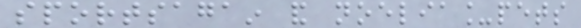sportsagain and noelia_pets
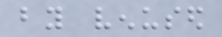by venused
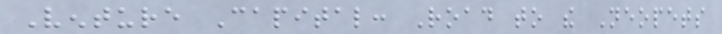Venture Capital: Road to the Neopets
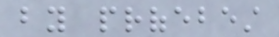by profebest
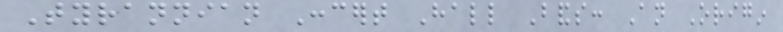Tyrannian Concert Hall Bands: An Origin
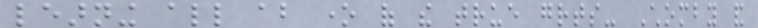learning all about one of the true greats- Chomby and
